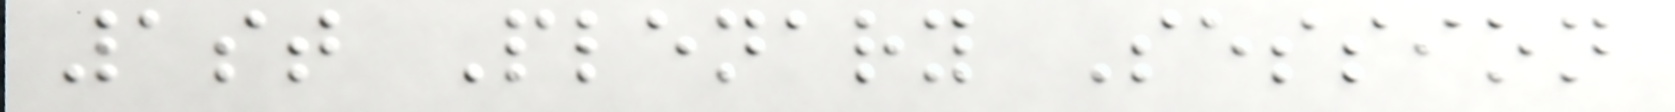1st Plenary Session
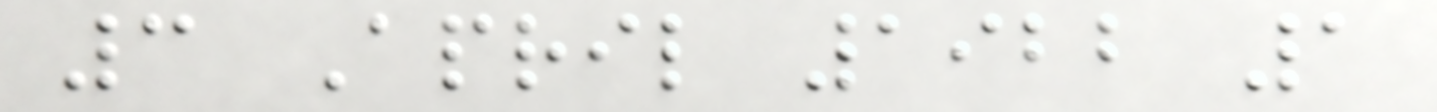3 April 1922 1
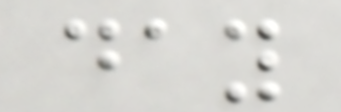day
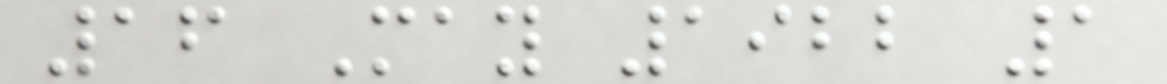16 May 1922 1
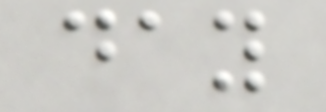day
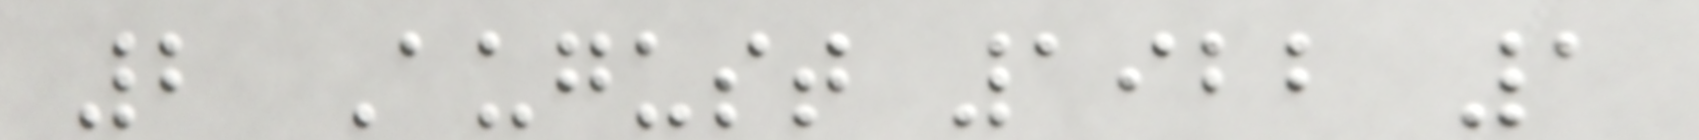2 August 1922 1
